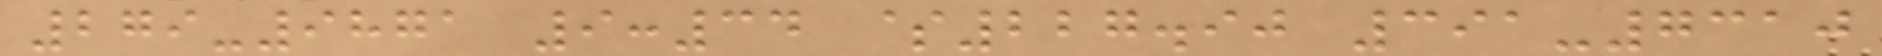279-9871 9:34 $227.90 391-7310
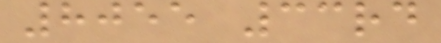8055 33rd
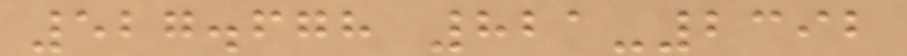527.678 821-2392
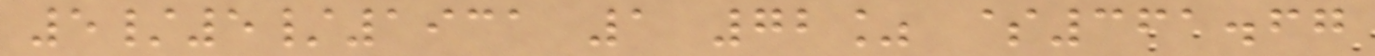5/5/1931 1 72% $361.67
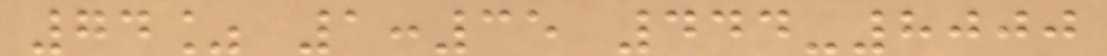74% 1:35 444-8000
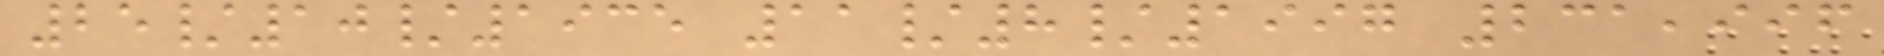25/10/1935 11/8/1997 231,996
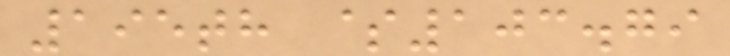195th $103.79
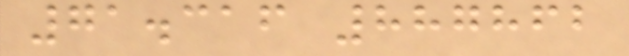71.316 887862
